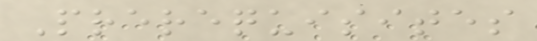Prerequisites
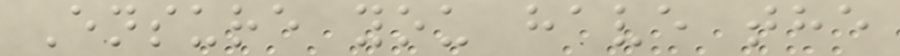Ensure you have the
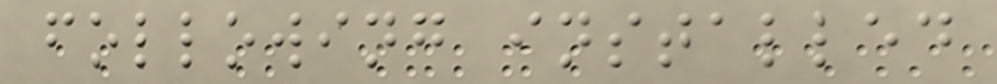following installed
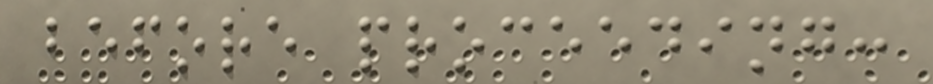before proceeding:
